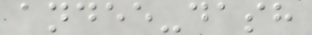andee-dash
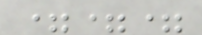===
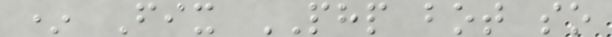* Fix PHP bot so
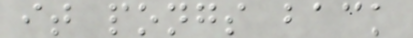it pongs back
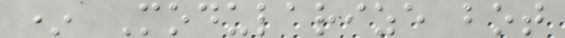* Modularize bot
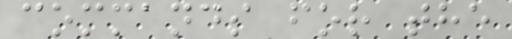commands for the
